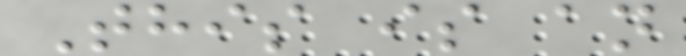This is an
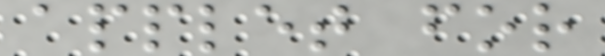applet for
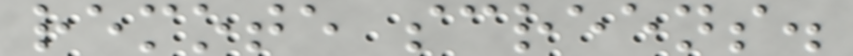remote screens.
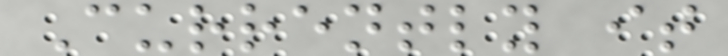Currently it
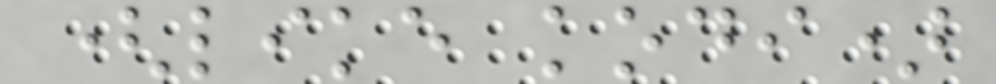(like kodi)
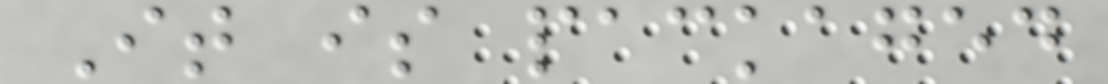It is packaged
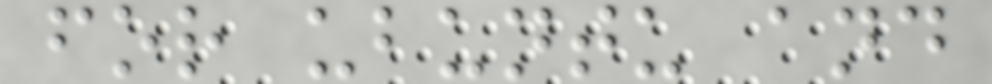for ubuntu and
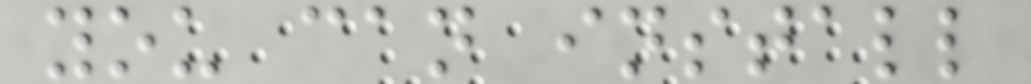you can install
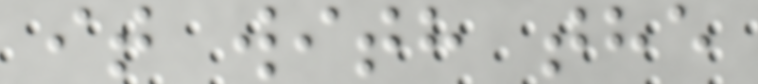it with the
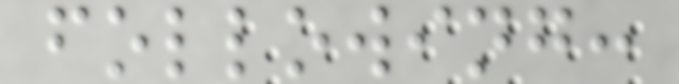following:
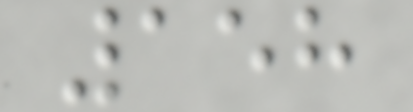158
